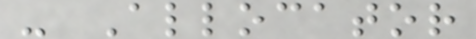- Allocator
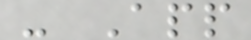- App
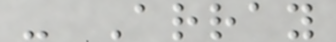- Array
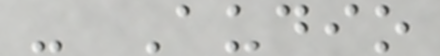- Audio
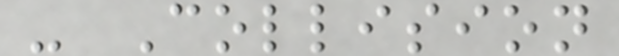- Collision
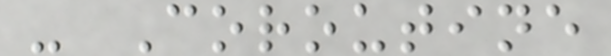- Coroutine
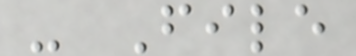- File
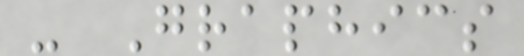- Graphics
